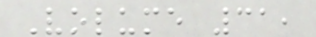Volume 31,
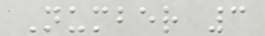Number 3
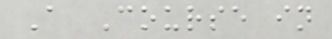A Course in
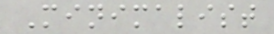Minimalist
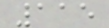115
